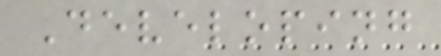Developing
